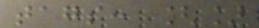tags: []
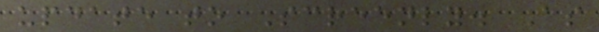update to Screenly. As
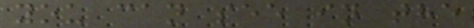you can see in the
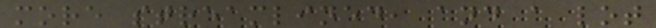more streamlined, and a lot
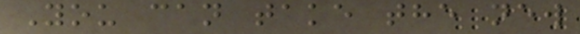You can take the new
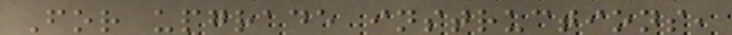For upgrade instructions,
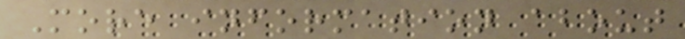More information about
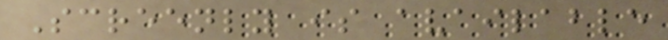Screenly is available
